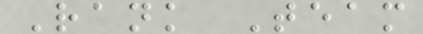Rank Team
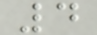4
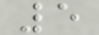5
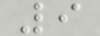9
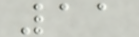11
